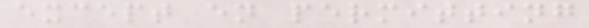except en permitting
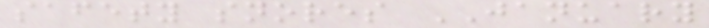safety snores JANUARY
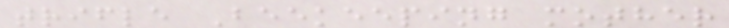trifle Beekeeping mother
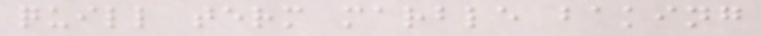quill term marble baking
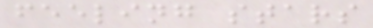feeling stars
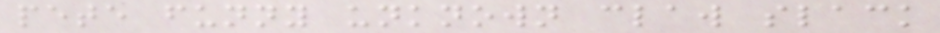pete funny unknown claw slack
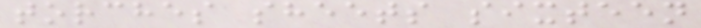torches sheets sixteen
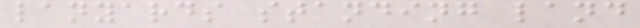lanyards standing land
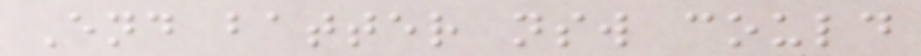End batter nsw could
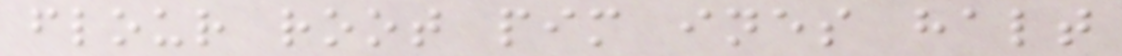flour root pim ines halt
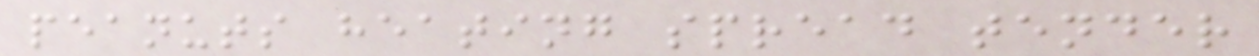peanuts heating spread tender
